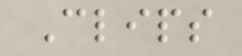Clips
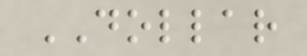DOLLAR
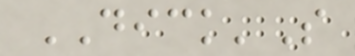DICK'S
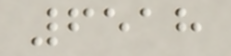6518
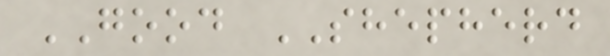GOOD SHEPHERD
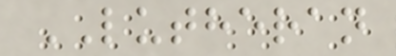LUTHERAN
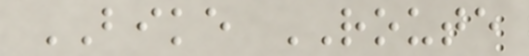BIKE ROUTE
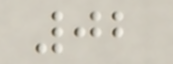02
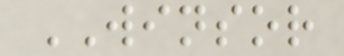WINSOR
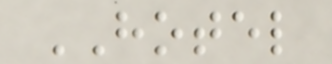HOTEL
